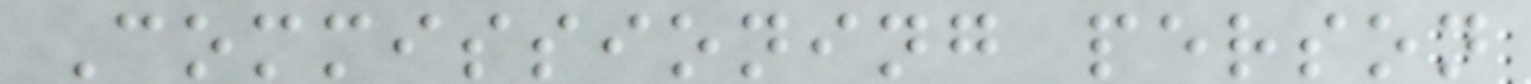Commissioning person
